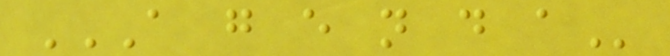A G E N D A
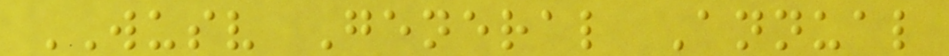WUSV General Annual
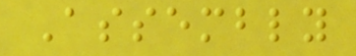Assembly
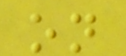on
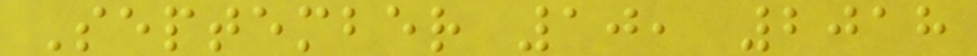September 10, 2018
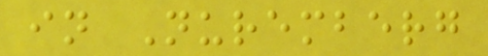in Nuremberg
